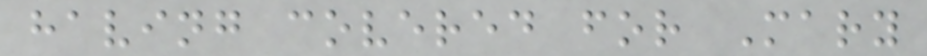having covered for Mary
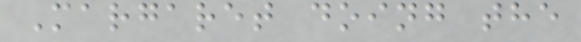Margaret doing the
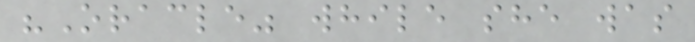"Oracle" while she was
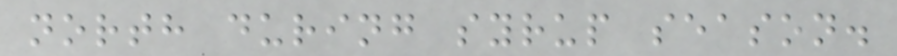north during syrup season.
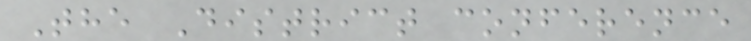The District conference
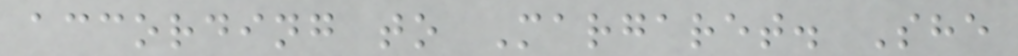according to Margaret. She
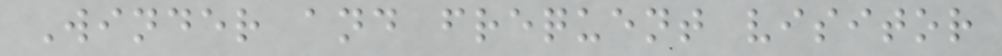Winder and frequent visitor
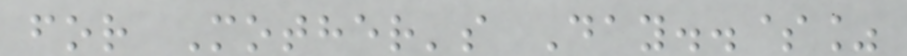for Mother's Day..$%
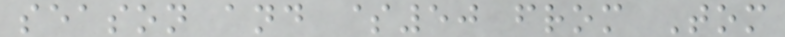season and $50 from Tom
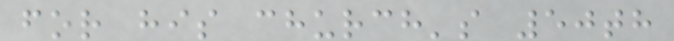for his church's 50th
